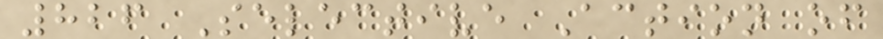826 Selective Action of
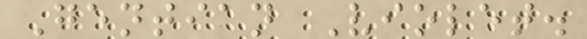Gentian Violet.
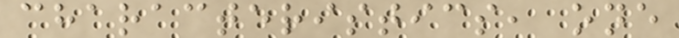characteristics, one
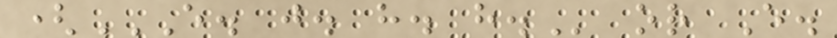(E. J. H. H. or E.
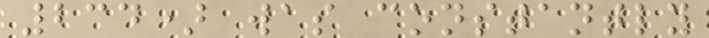234) was constantly
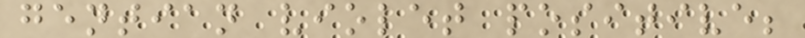gentian violet positive;
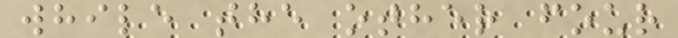while the other four
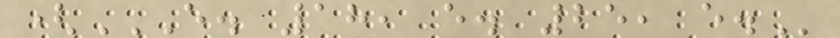(E. 18, E. 25, E.
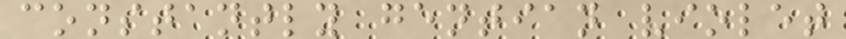constantly gentian violet
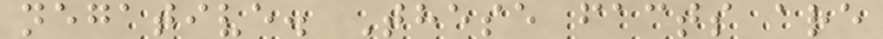negative. These facts are
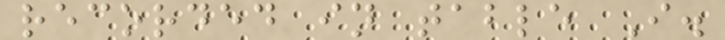recorded in table I.
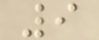9
